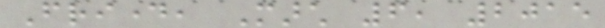Friday, March 6, 2015
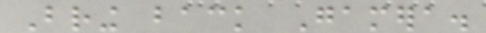Bring back Gamera.
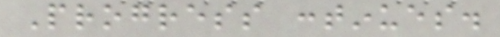Progress continues.
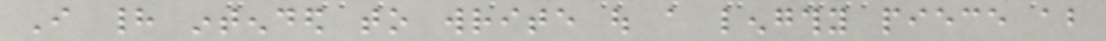I had intended to write out a lengthy piece about
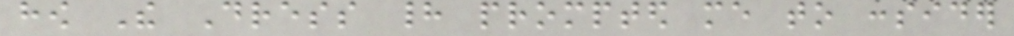how The Dress had prompted me to consider
